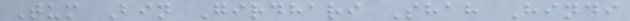Tum Bin Girdhari Shah Hindi
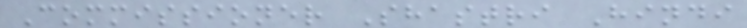Commissioner Shastri Hindi
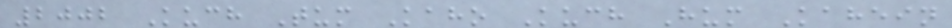2002 Kuch Tum Kaho Kuch Hum Kahein
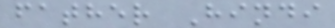father Hindi
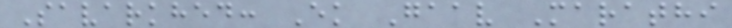Savarkhed: Ek Gaav Marathi
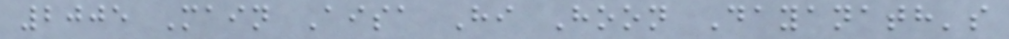2005 Main Aisa Hi Hoon Dayanath's
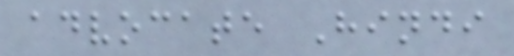advocate Hindi
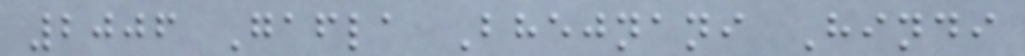2006 Gafla Bhejnani Hindi
